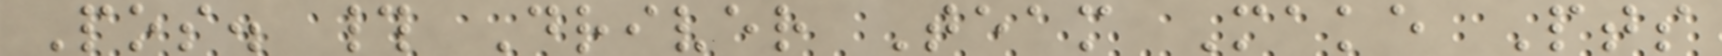Pos. # Driver Team Make Pts
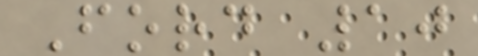Ford 10
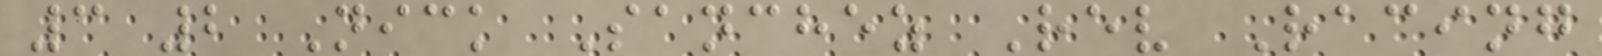3 2 Nick Sanchez Rev Racing
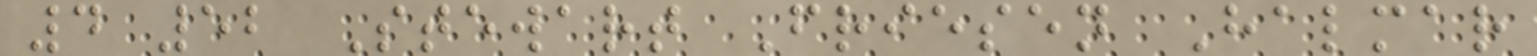4 52 Stewart Friesen Halmar
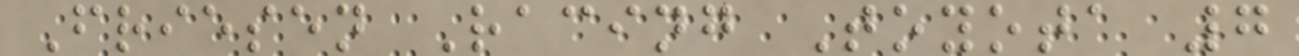Friesen Racing Toyota 7
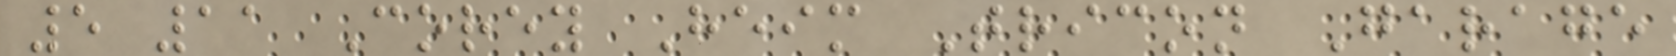5 11 Corey Heim Tricon Garage
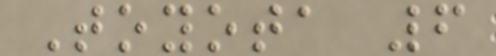Toyota 6
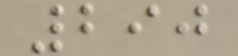290
